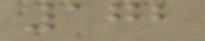172
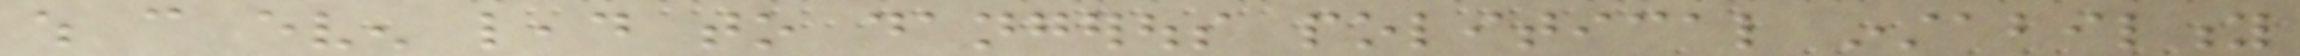which can even lead to dangerous political instability
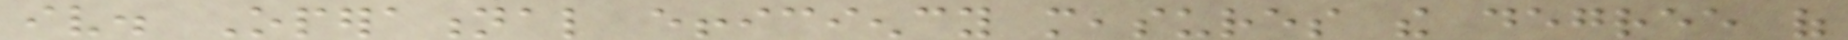iv. Operational efficiency measures the degree of
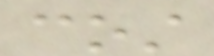cost
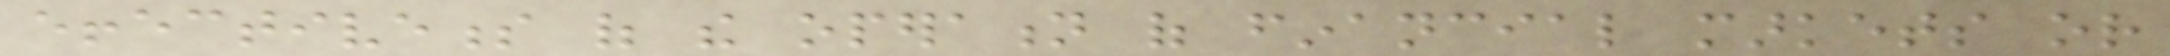effectiveness of the operation of financial markets or
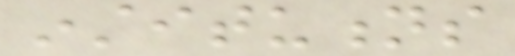institutions
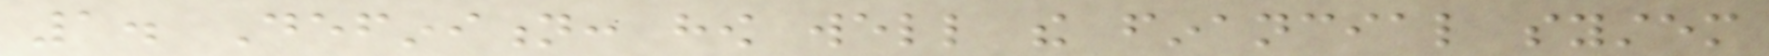1. Definition: how well the financial system
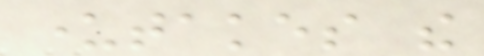undertakes the
